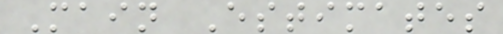Main Estimates
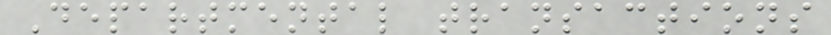Departmental transactions
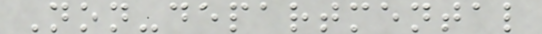Non-departmental
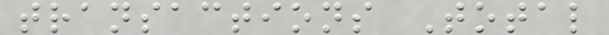transactions Total
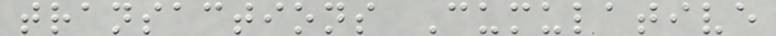transactions Cumulative
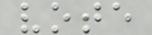vote
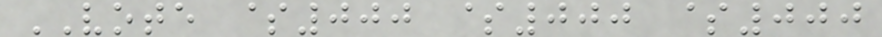VOTE $000 $000 $000
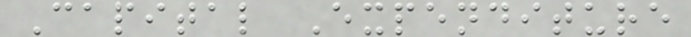Capital Expenditure
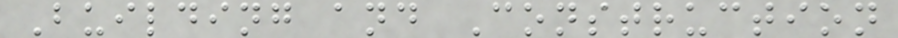Building and Construction
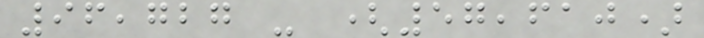96,727 - (57,610)
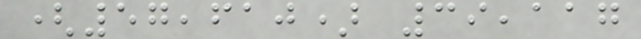(57,610) 39,117
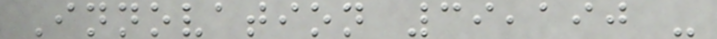Innovation 39,190 -
